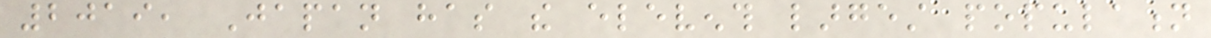2019, Japan has the eleventh largest population
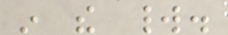in the world.
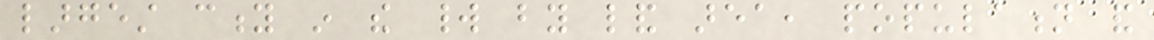largest city in the world by land area, population and
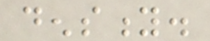density.
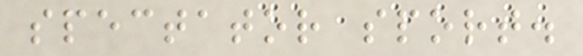spectator sport.
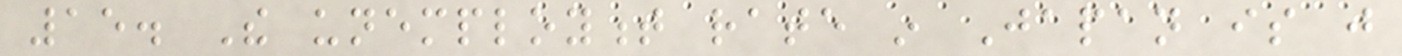15. The unemployment rate in Japan is just
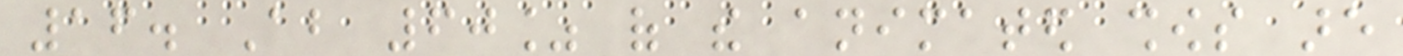16. About 60% of the animated shows are
